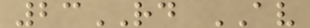23RD AV
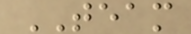TEAM
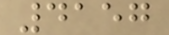4157
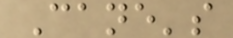Cane's
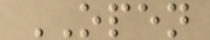OPEN
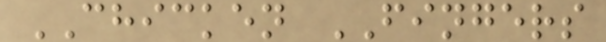CHICKEN FINGERS
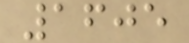1605
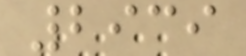2939
